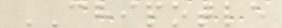CHIPOTLE
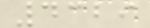4329
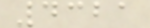4321
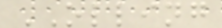OLLING
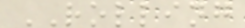ROLLING
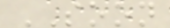SOON
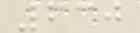630
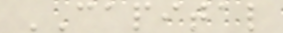CAPITAL
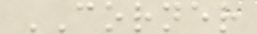CORNER
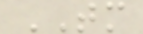TM
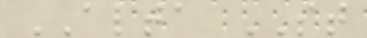ALTA ST
